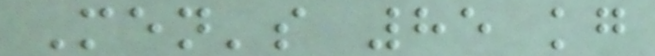Men's 85 kg
